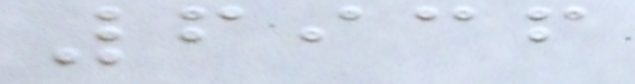6936
